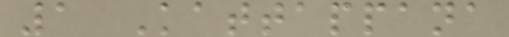1 Kattappana
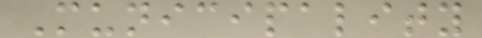Municipality
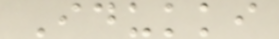Idukki
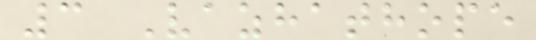3 Vazhathope
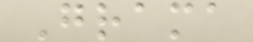Grama
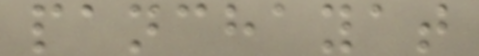panchayat
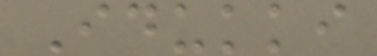Idukki
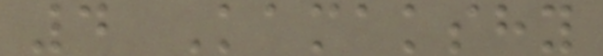4 Kamakshy
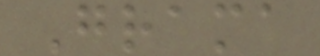Grama
